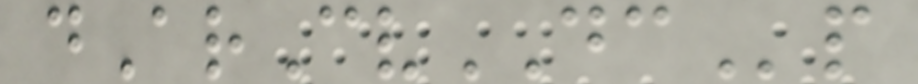dArCvDCp
